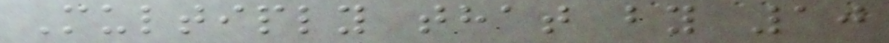Multiply that by 10
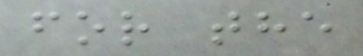for the
